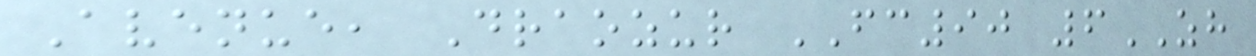Avenue, Draozur FC90 6ZH
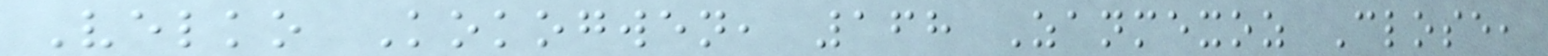Velko Kokogwen, 168 Zanmexoz Close,
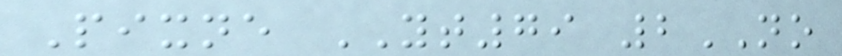Pixne YT79 2NO
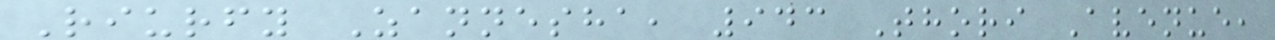Riurfy Zannesha, 943 Thori Avenue,
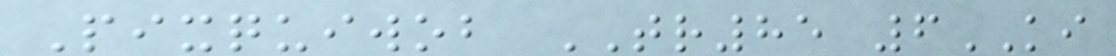Pixquiwob TR85 6KI
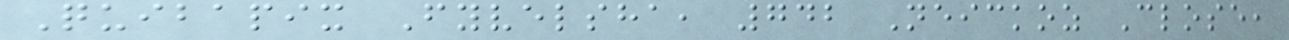Quibapix Fyvelsha, 742 Neickoz Close,
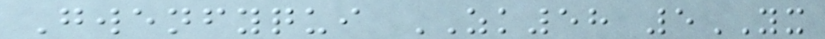Gwenfyqui ZK58 5YX
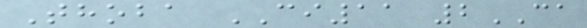Thoba CI11 2CA
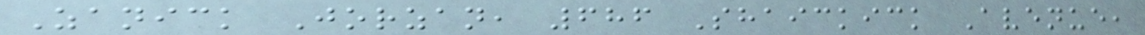Zanick Jorzan, 686 Shaickick Avenue,
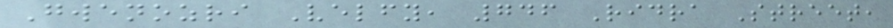Gwenozri Velfy, 746 Ridra Street,
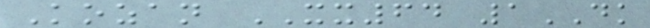Kozan XX64 1DK
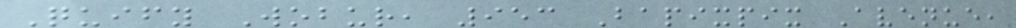Quify Wobur, 953 Bapixpix Avenue,
